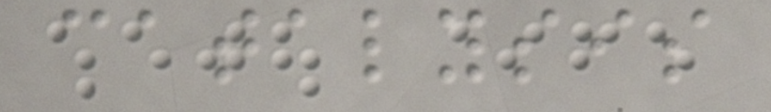catalysis
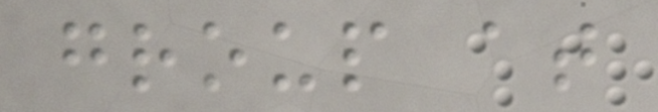group at
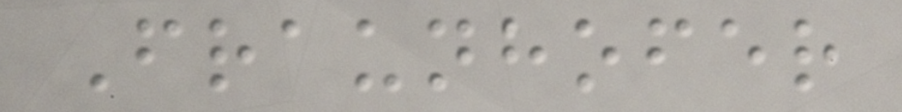Fraunhofer
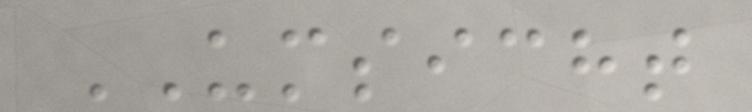UMSICHT
